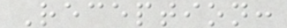Reception:
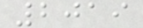2019
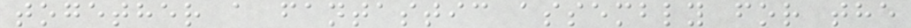together a fantastic assembly for the
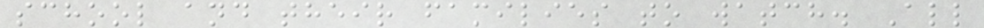school and their families to watch. All
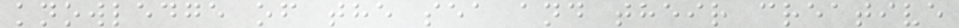knowledge of the sea and their creative
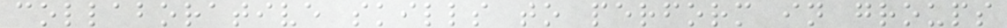collaborative skills to perform in groups
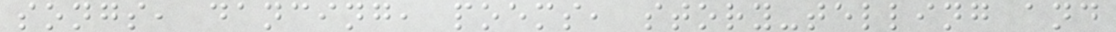songs, dancing, poems, story-telling and
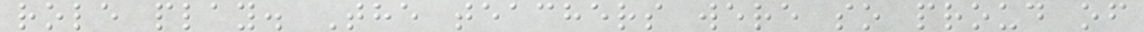role play. The teachers were so proud of
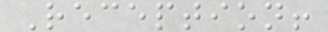Reception!
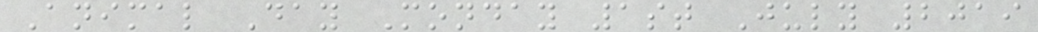Animal Day Monday 1st July 2019
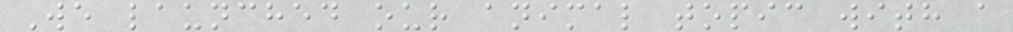We launched our animal topic with a
